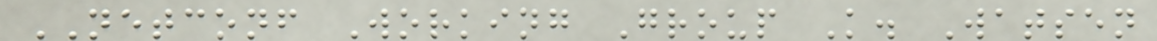NETCONF Working Group K. Watsen
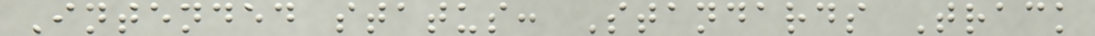Intended status: Standards Track
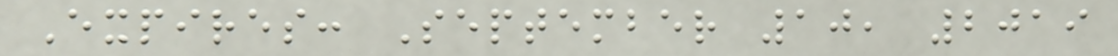Expires: September 10, 2019
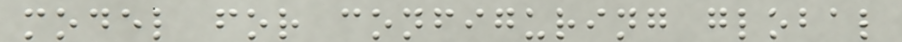model for configuring global
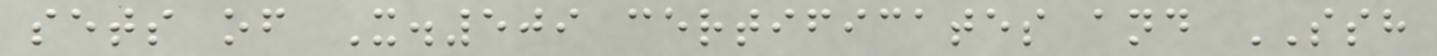sets of X.509 certificates and SSH
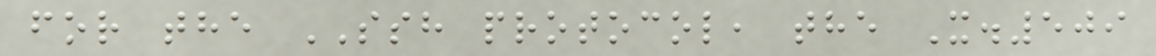for the SSH protocol, the X.509
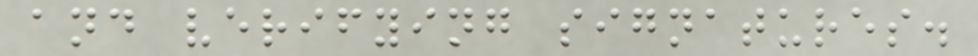and verifying signatures.
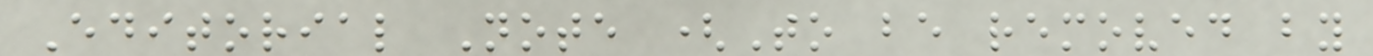Editorial Note (To be removed by
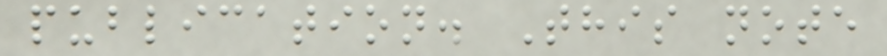publication. This note
